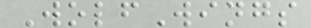WolfWings
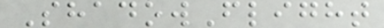ShadowFlight
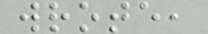wrote,
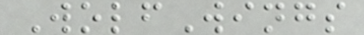WolfWings
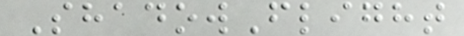ShadowFlight
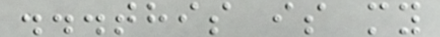...this is my
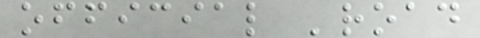official 'road
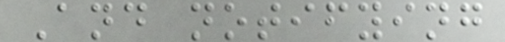And notifying
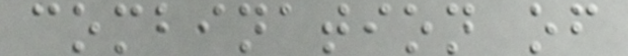combination of
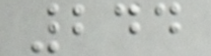244
